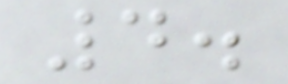4.
